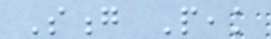Song Peak
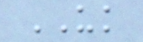UK
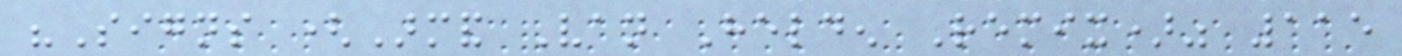"Signs (Armand Van Helden Remix)" 115
